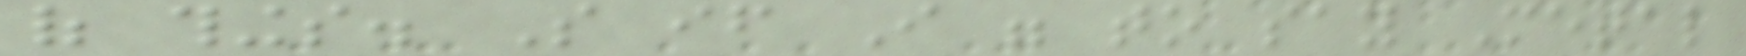of things. So if I were to say Metal
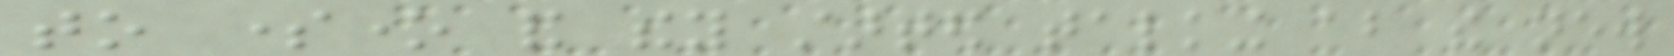to someone and they started talking about the new
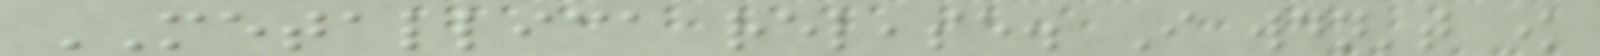METALLICA release. I wouldn't know
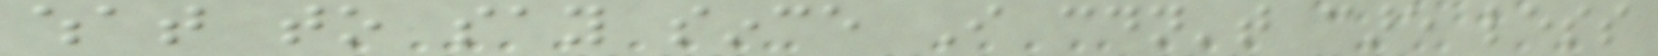what to say since I couldn't care less
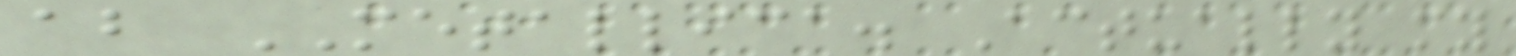about METALLICA. Actually my
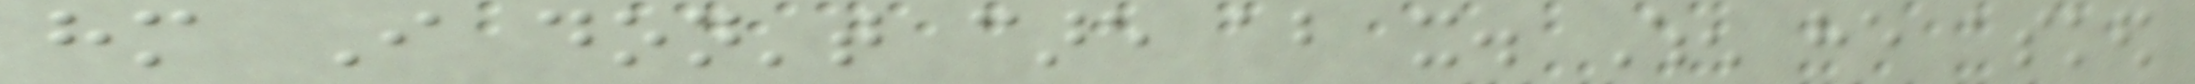him I don't care about it. When he asked
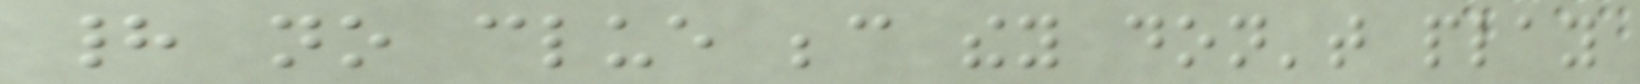had no clue because they don't play
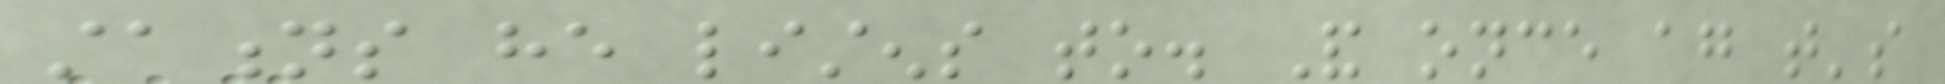stations he listens to. And once again that's
